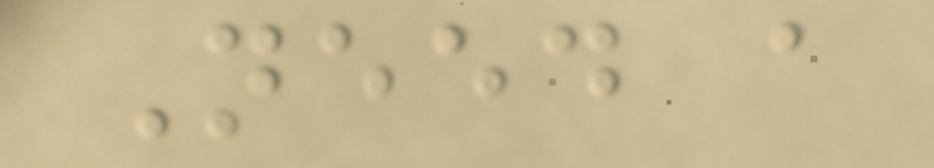Need a
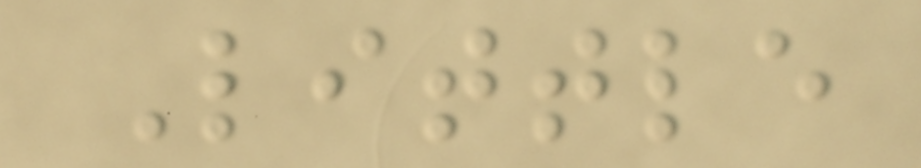Little
